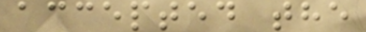accepted the
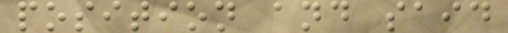position and said
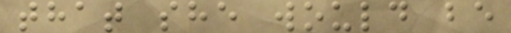that she would be
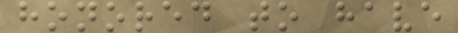honored to have
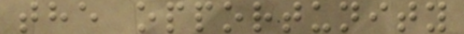the opportunity
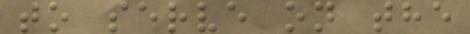to serve on the
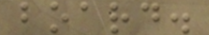board.
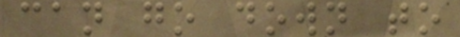can go down to
